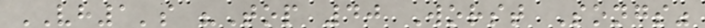VH1's "Top 40 Worst Songs"
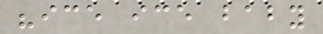"ice ice baby
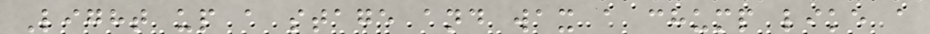Light up a stage and wax a chump like a
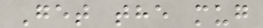Get the mug
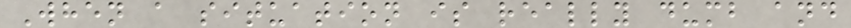When a situation is really dumb and
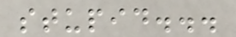stupid...
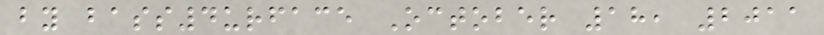by bass4urface October 18, 2011
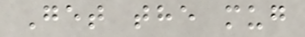Get the mug
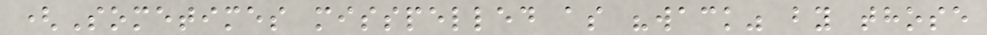(Sometimes misspelled as "wack" by those
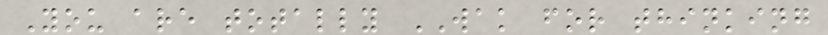You are totally WAK for thinking
